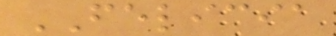FELICIA
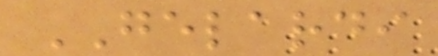GELARDI
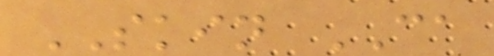SKIN CA
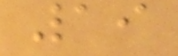19
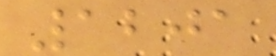1201
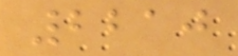2210
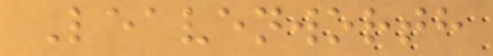Leavenworth
